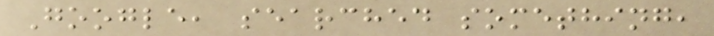Google, searched something,
